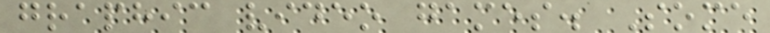graphic video games. Some
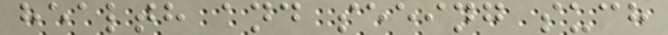health and seeing such
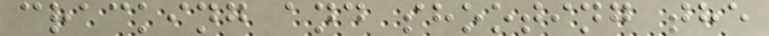cracking and shooting the
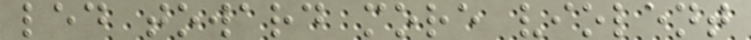led toward more violent
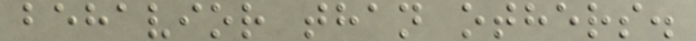behavior than others.
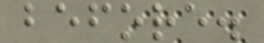before.
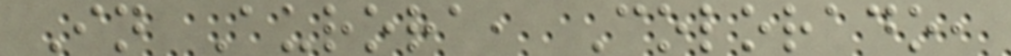In Aurora, Colorado,
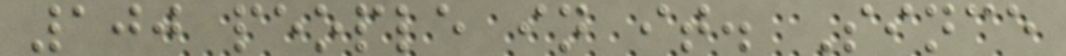100 people in it. Since
